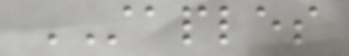STAPLES
